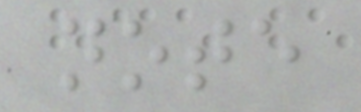note
